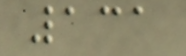131
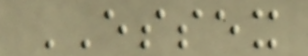ESSEX
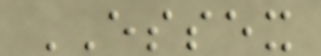ESSEX
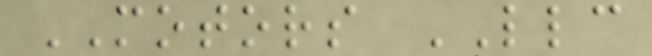MOTORS LLC
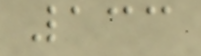133
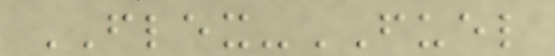FLEX-FUEL
